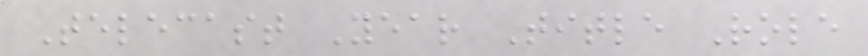Telecast Year Title Role
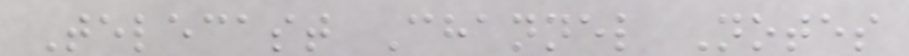Telecast Channel Notes
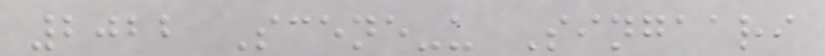2022 Scene-u Singaari
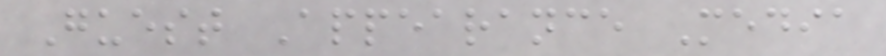Guest Appearance Media
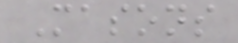Masons
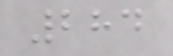284
